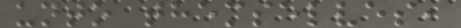unto themselves,
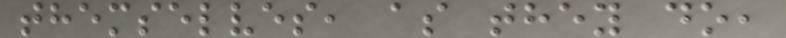themselves, as they do,
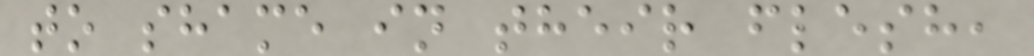to shame in their flesh,
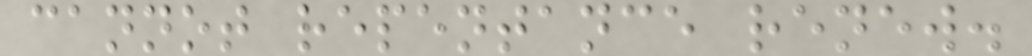cannot repentance renew.
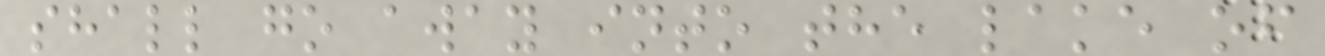shall go away into the lake of
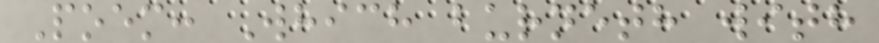Poem: Which burneth with
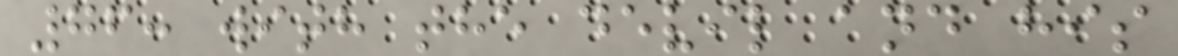76: with the devil and his
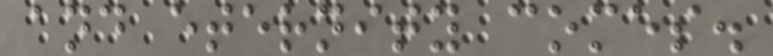and eternity comes.
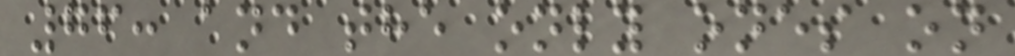76: and the only ones on
